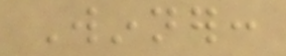Winner:
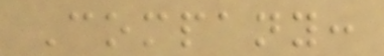Company:
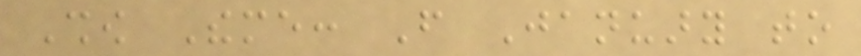Show Theme: From January to
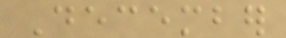December
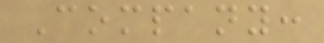Company:
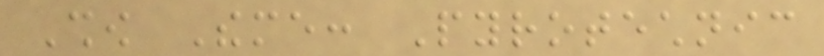Show Theme: Pyrotechnic
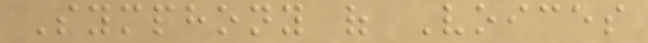Symphony of Voices
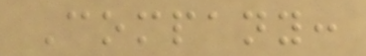Company:
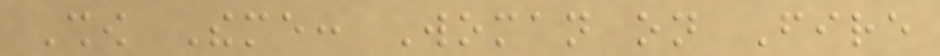Show Theme: Woman on Fire
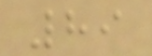89
